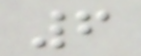6
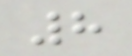8
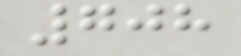708
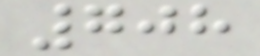708
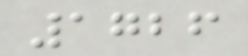1726
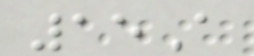15A
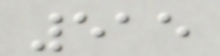515
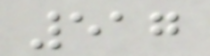517
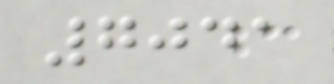7041
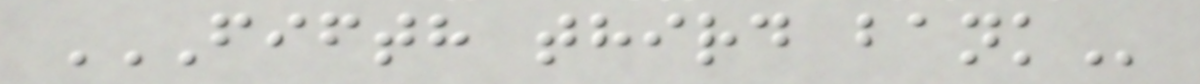FIFTH THIRD BANK
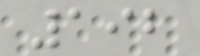192
